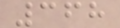368
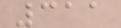311
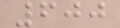600
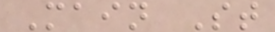Main St
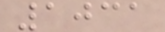1031
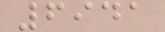6941
